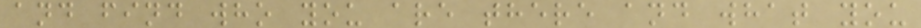and find who you are there and what you
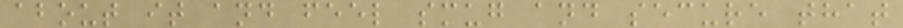about it and feel smug and secure that
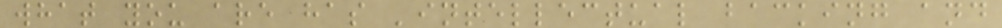what you are has 'intellectual backing and
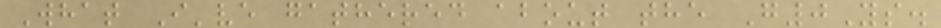What I've gathered about the G0Ys.
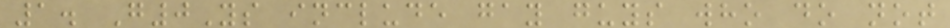1. G0Ys include gay guys who do not
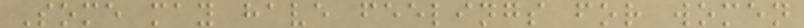Some may have feelings for women
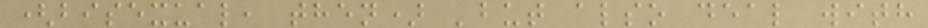(bisexual, then) 'but also deal with
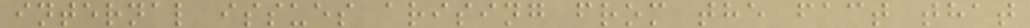internal issues arising from the fact that
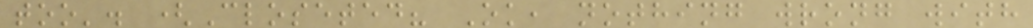too'. (Closeted? Ok, nothing wrong with
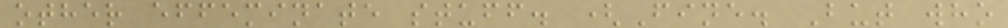other effeminate stuff. (Fine. But who
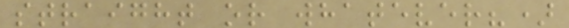straight or whatever?)
